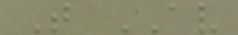T AV
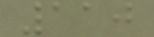110
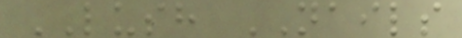LUSH NAILS
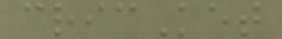cricKet
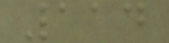114
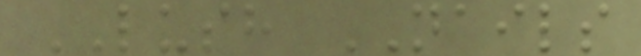LUSH NAILS
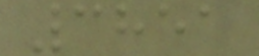3851
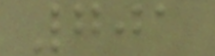701
